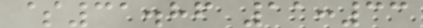$31.86 11:33
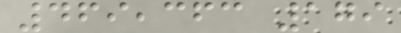469,363 179
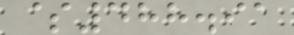$488.91
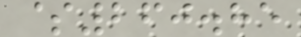$260.85
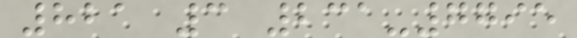821 3 231-7795
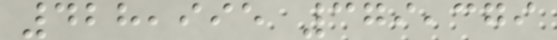428,995 379,379
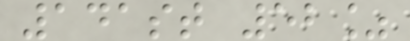141st 52%
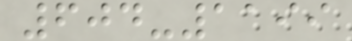604-1199
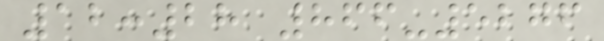12:28 866-5276
